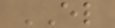EL
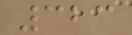323
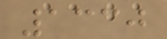1330
